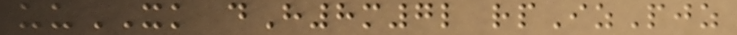uuXK dH8m7l rpIzPjz
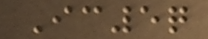Ic5q
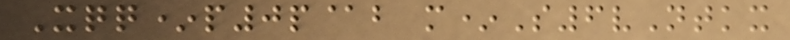Xqq*p0p@b m*S6vNtkx
